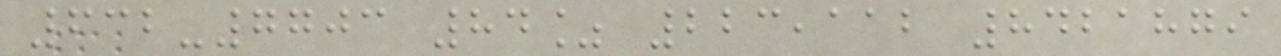632-7703 84% 223,112 8421879
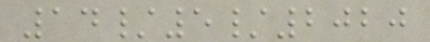14/5/2020
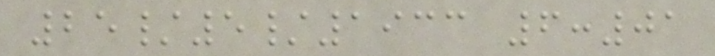25/5/1933 6:01
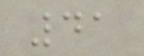41
